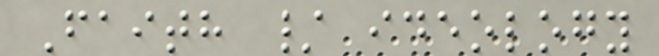Faith / ideology
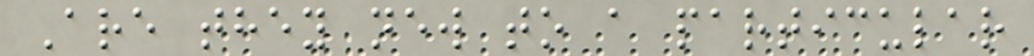Are they new to a particular
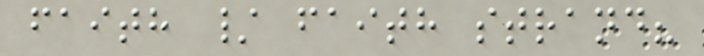faith / faith strand?
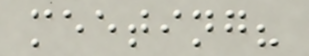meeting?
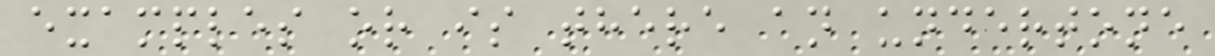examples or is there an undertone
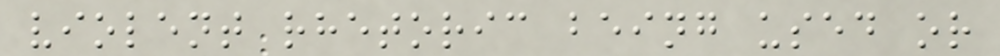violent rhetoric being used or
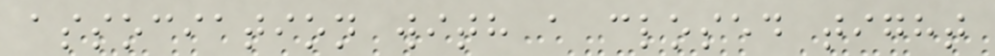association with a closed tight
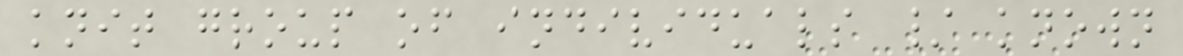knit group of individuals / known
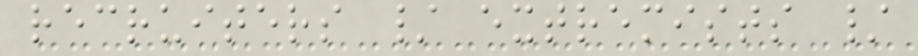recruiters / extremists /
